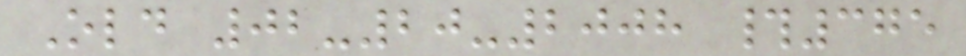Old 02-20-2008 #375
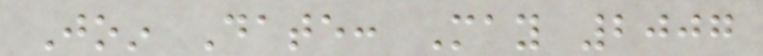Join Date: May 2007
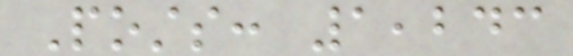Posts: 1,243
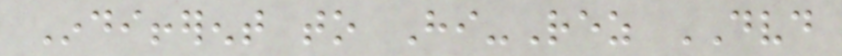Indifferent to Hi-Rez DVD
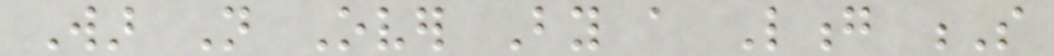War Not Over By a Long S
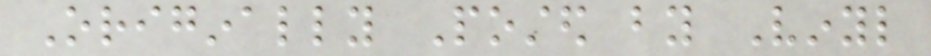Originally Posted by Vinyl
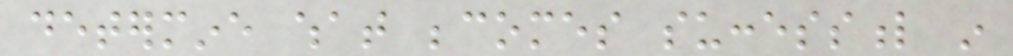determine what becomes successful in
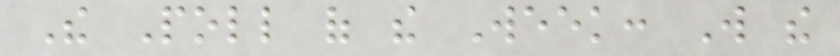The Poll of the Week: Will the
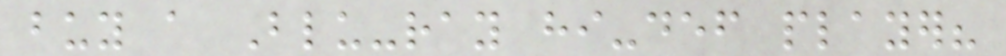buy a Blu-ray hi-def player?
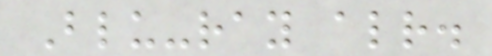Blu-ray already.
